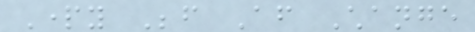Party Before After Change
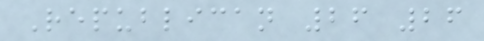Republican 26 26
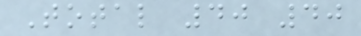Total 40 40
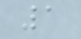1
